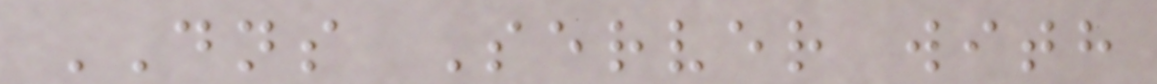DNS Server with
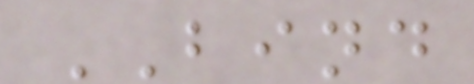BIND
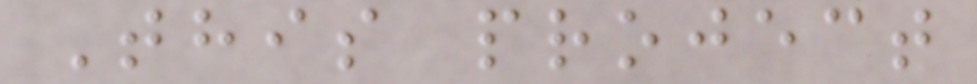This project
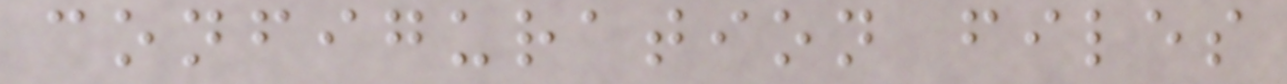configuration files
